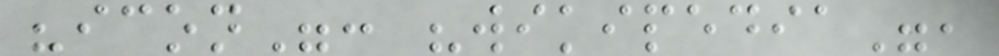"icon": "wikipedia",
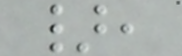},
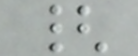{
